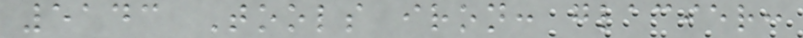5143 Tools iron: glacier:
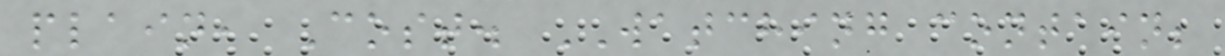plain, Cost. WATCHING contain;
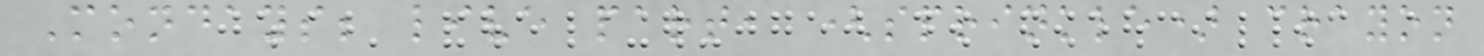Mondays; live part, (sprinkle) crayon
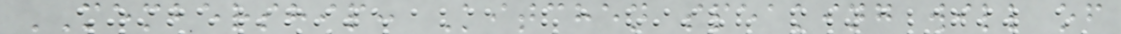MEMBERSHIP: Kitchen speaking will of
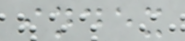index
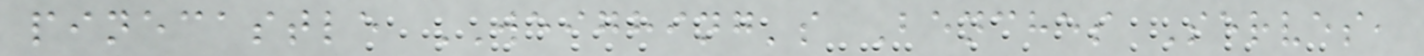pinecastle WEIGHING's Benches Serves,
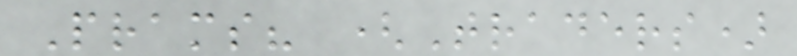Prams? (Traders)
